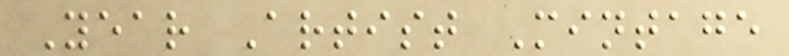Year Artist Mintage
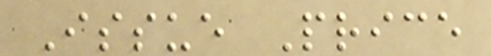Issue Price
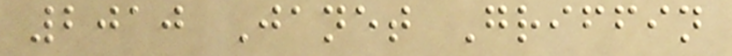2010 Janet Griffin
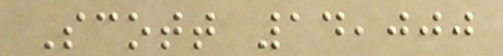Scott 14,000
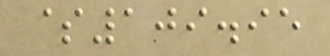$109.95
